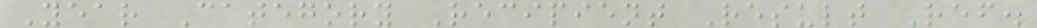Year Category Recipient Result Ref.
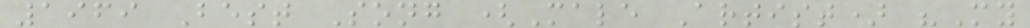1969 Best Song (Male Artist) "My
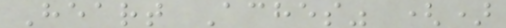Heart Aches" ()
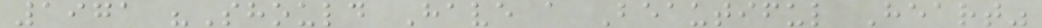1971 "Should Have a Beautiful Heart"
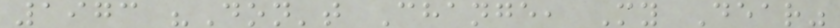1973 "Don't Change, My Dear"
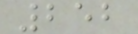252
